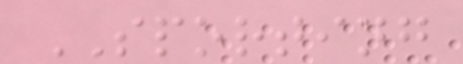SPORTING
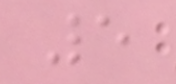5
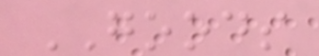GOODS
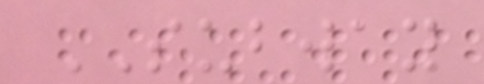SUBWAY
